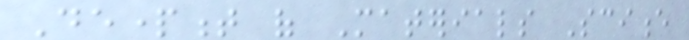Department of Materials Science
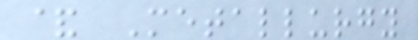& Metallurgy
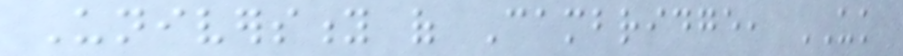University of Cambridge, UK
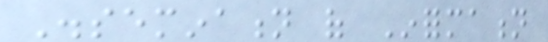Dissemination of Information
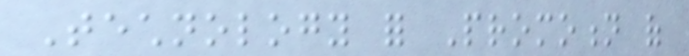Technology for Promotion of
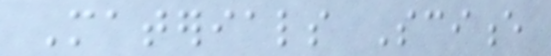Materials Science
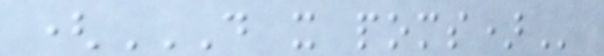(DO IT POMS)
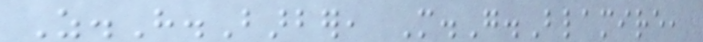Z.H.Barber, M.G.Blamire,
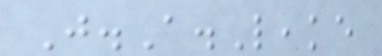J.A.Leake
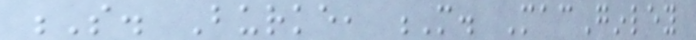S. Burke, M. MacGinley
